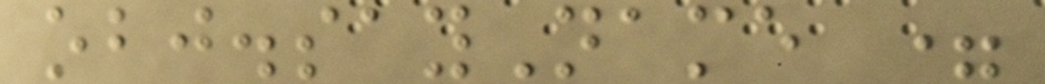obj.sayName =
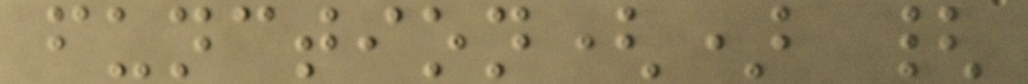function() {
